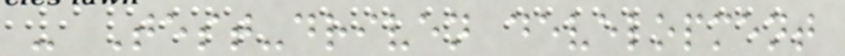- Test-driven development
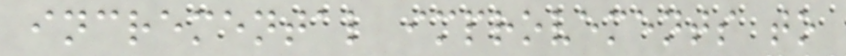incremental improvements to
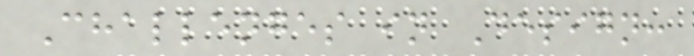Challenges in Design:
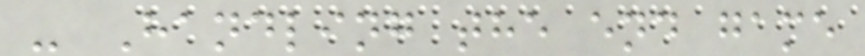- Handling the end game
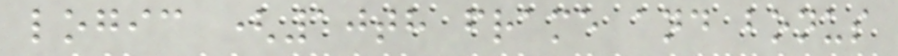logic (10th frame and bonus
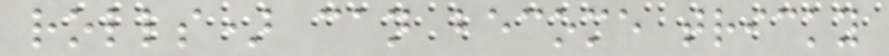rolls) can become tricky
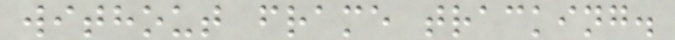without frame tracking.
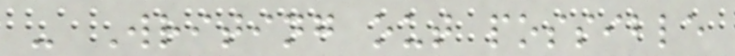- Writing out possible
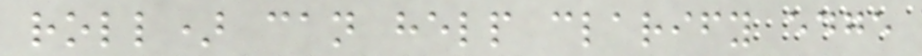roll) can help clarify edge
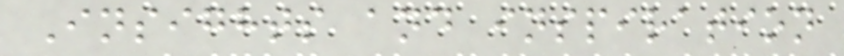Insights and inspiration
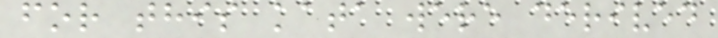for this kata were derived
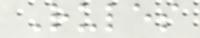Rules
